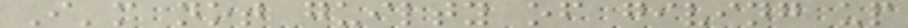I'm not guilty of giving up
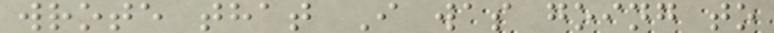wrote that I was going to
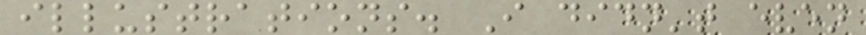illustrations. I didn't even
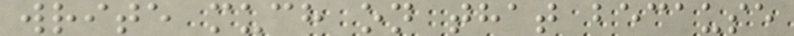write much on that because
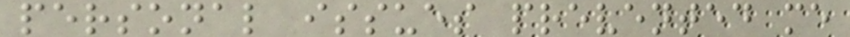personal issues prevented me
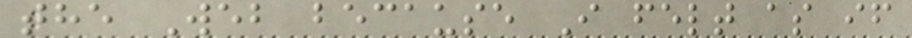the Web because I felt as if
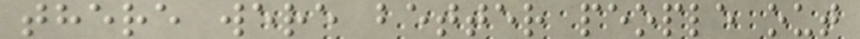there were better people out
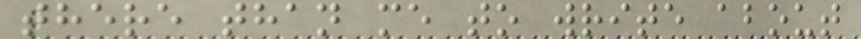there than me to write about
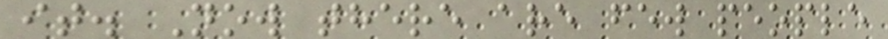it. Now there are few people
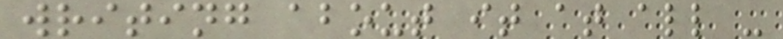writing about it at all -
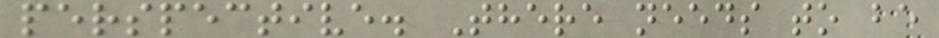perspective. There needs to be
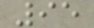95
